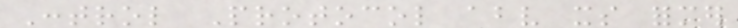Control Protocol above its former
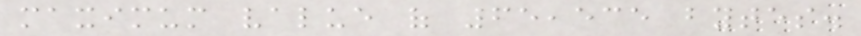maximum value of 65,535 bytes.
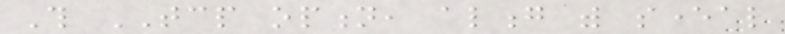This TCP option, along with several
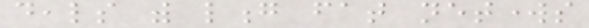deals with long fat networks
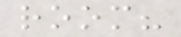room?
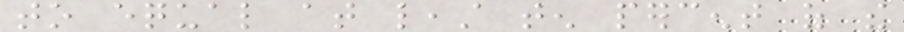to equal at least ten percent of the
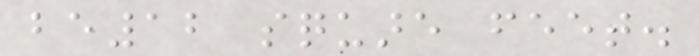be12 square feet.
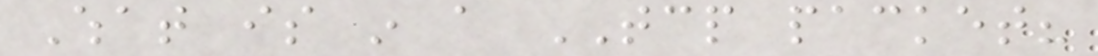What is in a TCP packet?
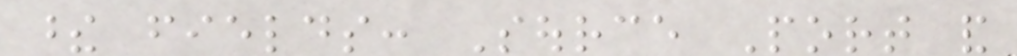these fields: Source Port and
